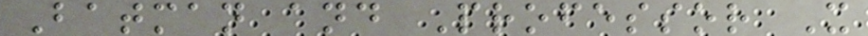Batman and Professor X
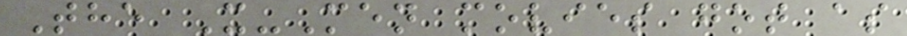The X-Men movies got as
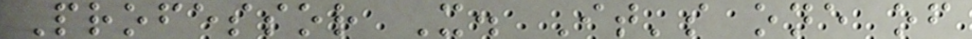Professor X. It's one of
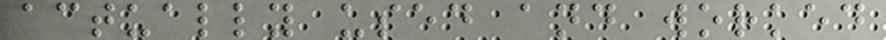actually used and worked
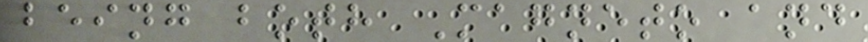being both Magneto and
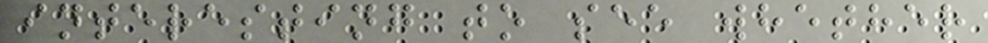interesting to see whether
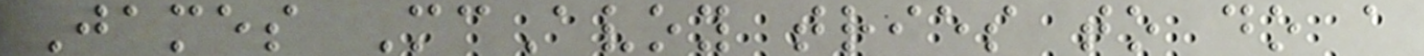James McAvoy tries to do a
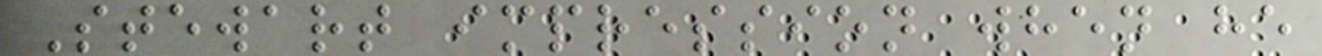Stewart impression when he
